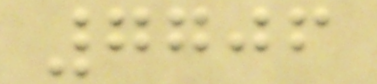7706
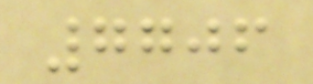7706
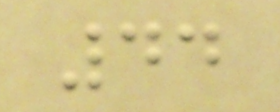44
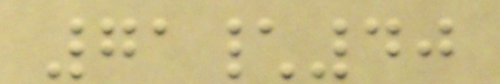71\40
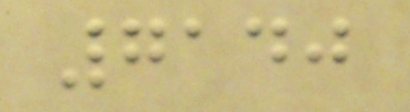7140
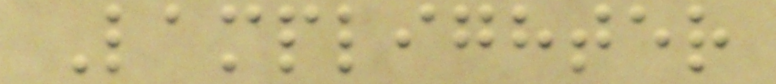Lamplighter
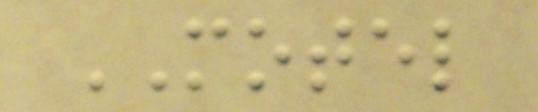MOTEL
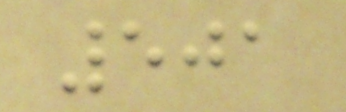501
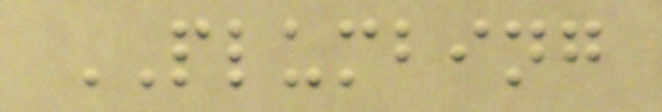PLUMBING
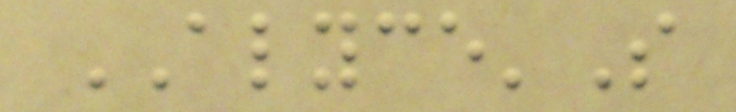ALYCE'S
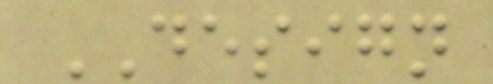DESIGN
